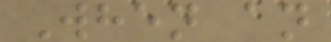When an
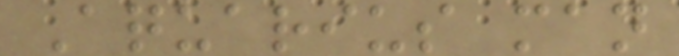Aquarius man
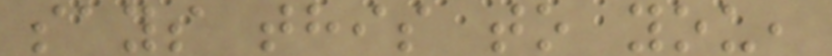says this to you,
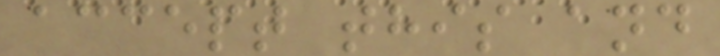accept this and
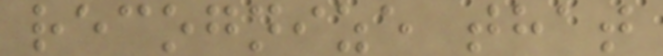recognize that
